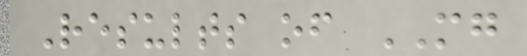Results of MG
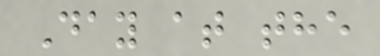Day at the
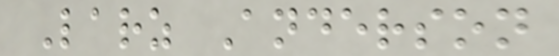Larz Anderson
